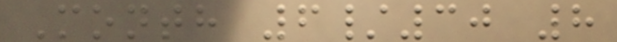Month 6/30 8
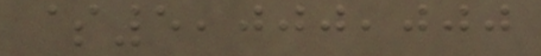$5,000,000
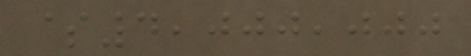$4,000,000
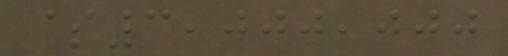$3,000,000
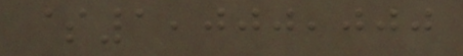$1,000,000
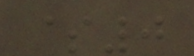$0
